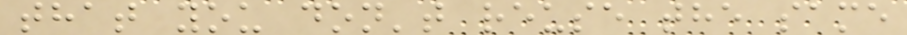that you don't reuse the same
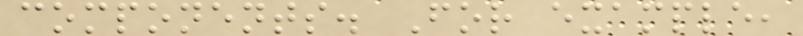components. For example,
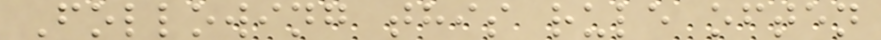Following this rule often
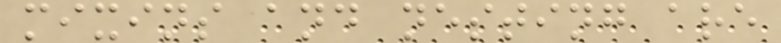mixins and nesting are
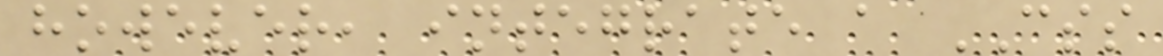however, integrate a CSS
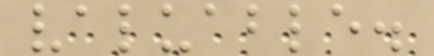valuable.
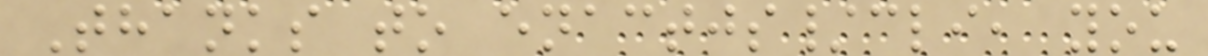Thanks to enactjs/cli, you
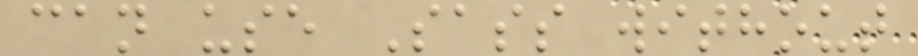can use Sass without
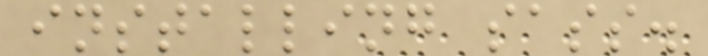installing sass.
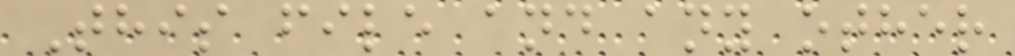This file and any other
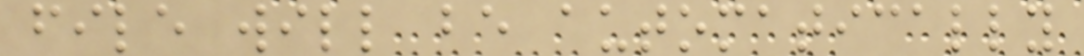file will be automatically
